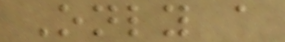Only a
